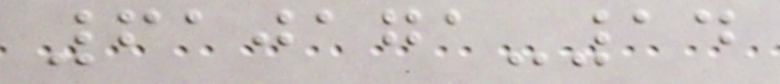610171-14
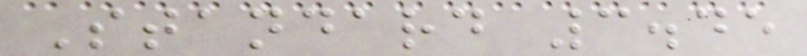Standard 3.45
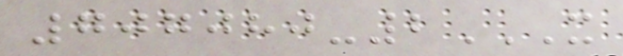707080-2X
